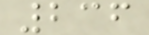236
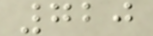720
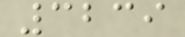3239
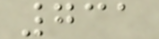731
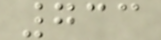733
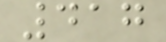417
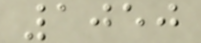1050
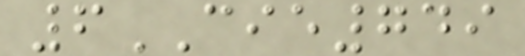6CIE749
